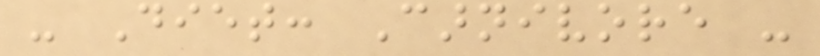- Diet: Carnivore -
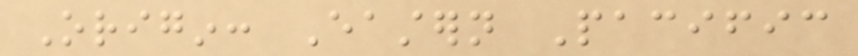Origin: Eastern Pacific
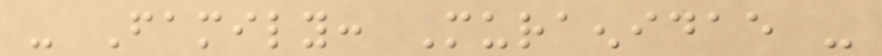- Family: Muraenidae -
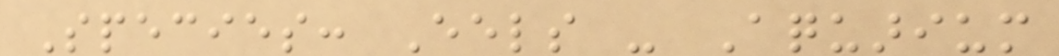Species: Eels - Aquarium
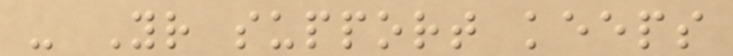- Your support keeps
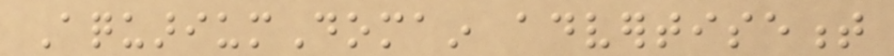AquariumDomain advertisement
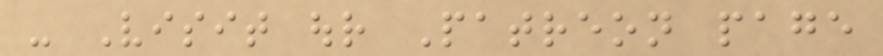- Visit our Patreon page
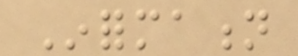Information
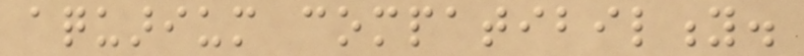aquarium compatibility.
